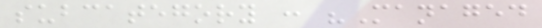subcategory : "Managed
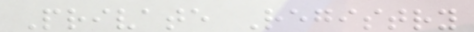Private Registry
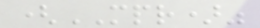(MPR)"
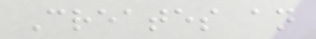Creates an
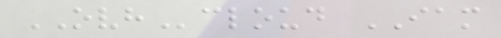OVHcloud IAM
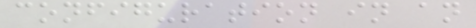configuration in an
